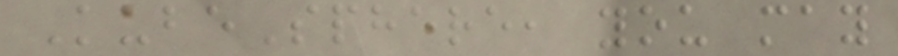KubeSphere, you may
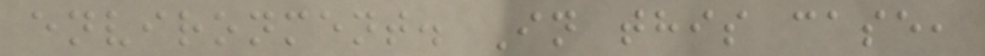environment. In this case,
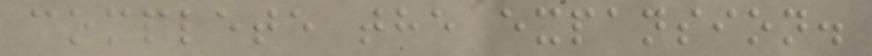complete the expansion.
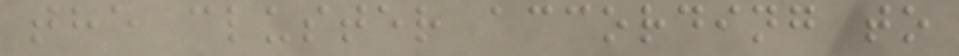the cluster according to
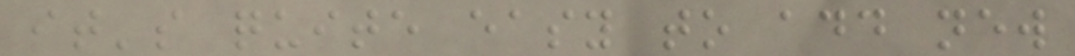it's quite easy to add new
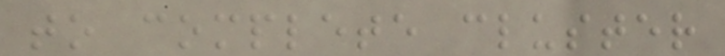to complete cluster
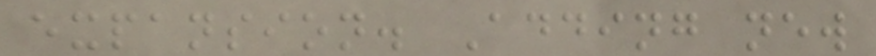expansion. Adding new
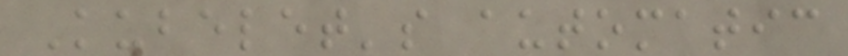Kubelet's automatic
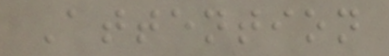Attention
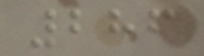286
